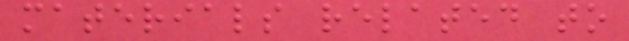materials related to
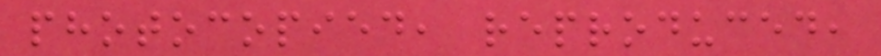photocopied, reproduced,
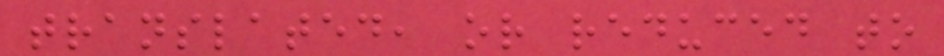translated, or reduced to
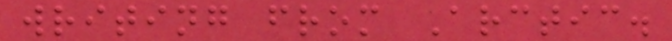writing from Arctic.
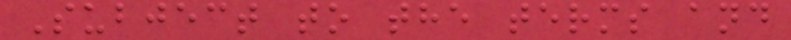Subject to the terms and
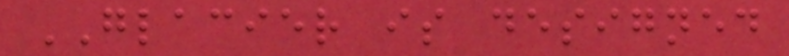GLACIER is designed
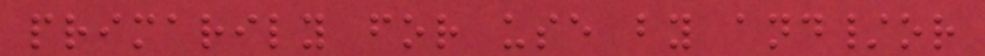primarily for use by and/or
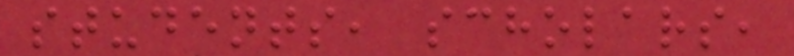students, scholars,
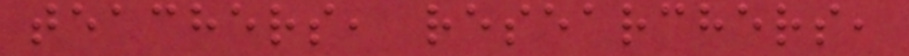teachers, researchers,
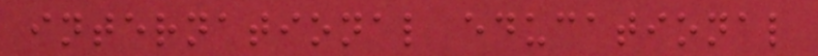international educational
